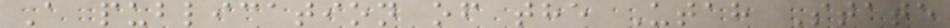A publication of the Utah State
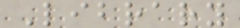Library
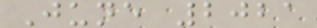June 2021
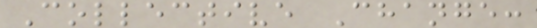Collective Change:
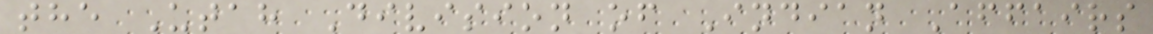the Utah Division of Indian Affairs
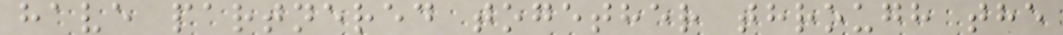have partnered together through the
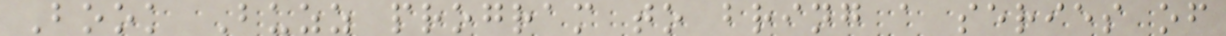Book Buzz program to bring a series of
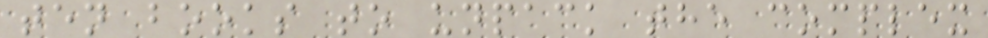ten books to unpack the complex
